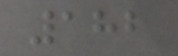182
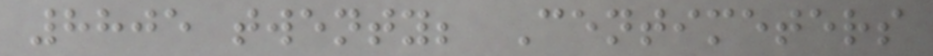8805 twenty; Centimeters
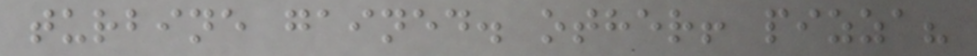turbine gained. other! pizza?
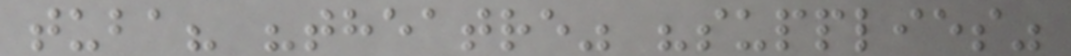tuba? "theatre" "supplies"
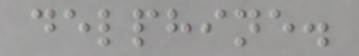delphine.
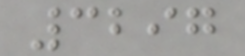3297
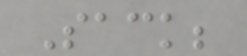Sack;
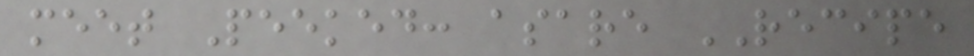meet Peeked: asare RECIPE
